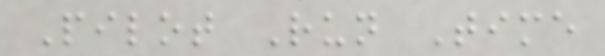Pilot Run Time
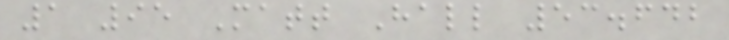1 95 Matt Hall 53.642
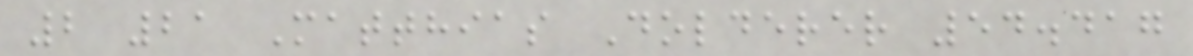2 21 Matthias Dolderer 54.417
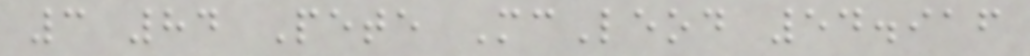3 84 Pete McLeod 54.916
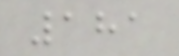181
